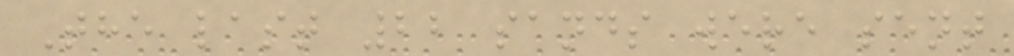The last 22 sands were sent
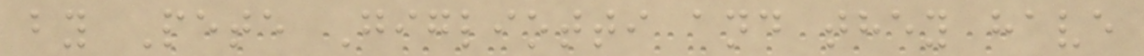by Pete Gigliotti and they have
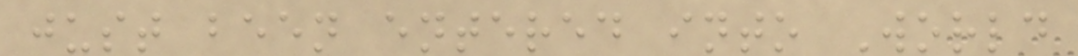just been entered into World
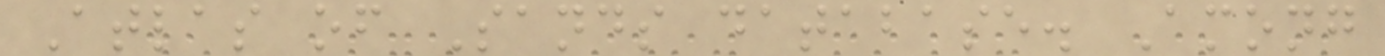Atlas of Sands database. Among
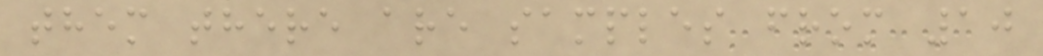them there are samples from 10
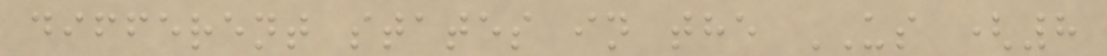different states in the US (8
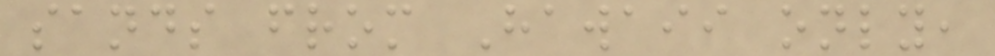sands from Hawaii only,
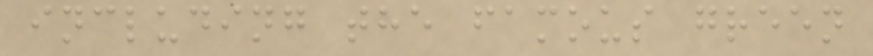including the famous green
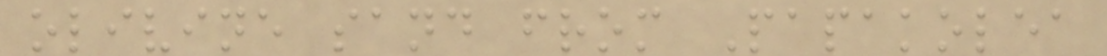olivine sand from Papakolea
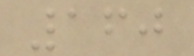160
